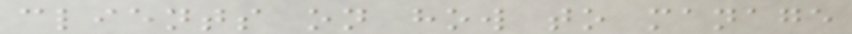clients on how to manage
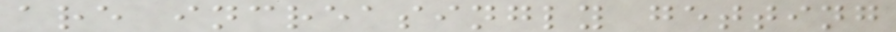are increasingly getting
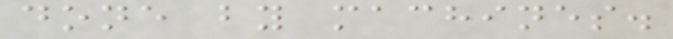done by machines.
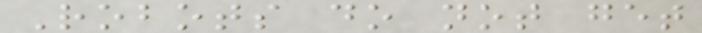Robots do not get
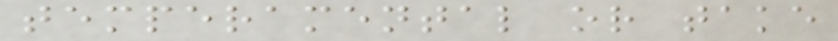temperamental or take
